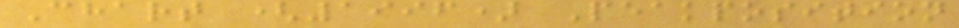Chart (1996) Peakposition
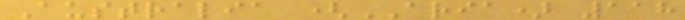Australia (ARIA) 118
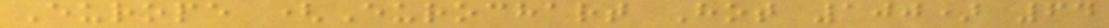Europe (Eurochart Hot 100) 64
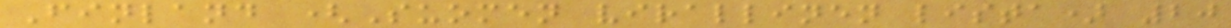Finland (Suomen virallinen lista) 20
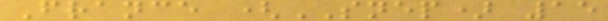France (SNEP) 15
